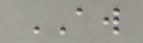AW
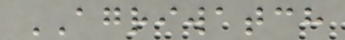AGRIWATCH
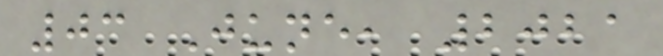03 June, 2021
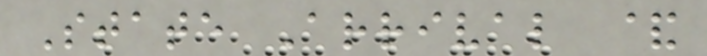State Arrival &
